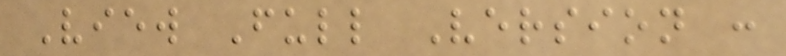View Full Version :
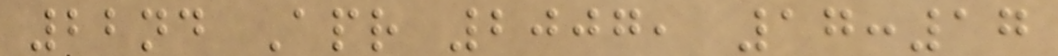22nd Apr 2007, 17:17
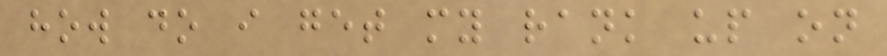how do i get my rank up on
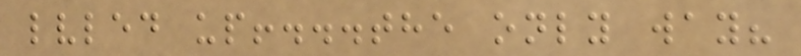lvled up!...the only way?
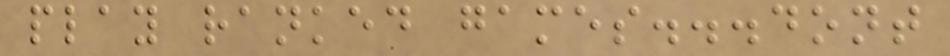play ranked games...dont
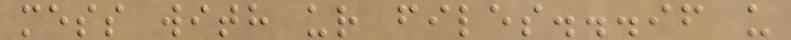mess with ur files...if u
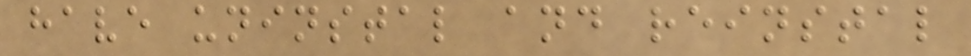have uninstal and reinstal
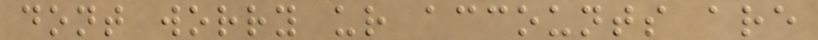dont worry ur accounts are
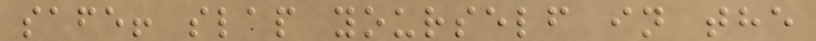safe! slap yourself in the
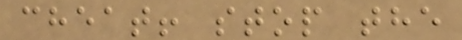cheat! stop the
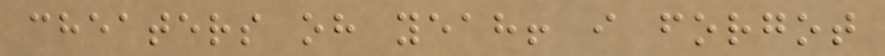cheaters oh yeah! i forgot
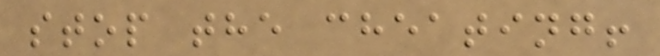stop the cheating!
